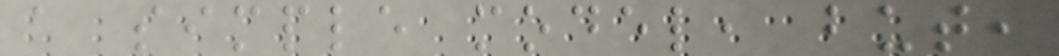a simple model, but,
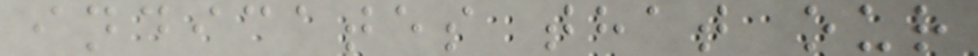indicates that our
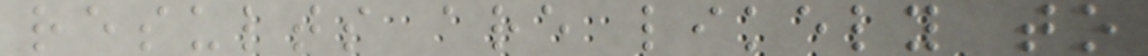results are likely to
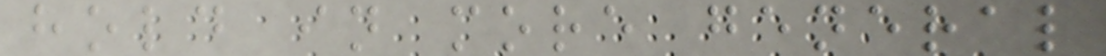hold in more general
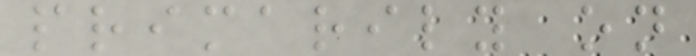primarily on
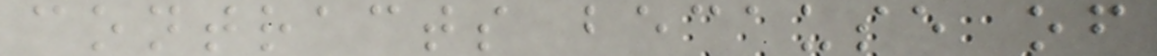contracts because of
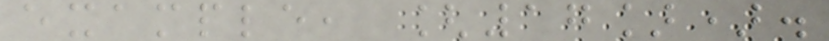example, [17]).
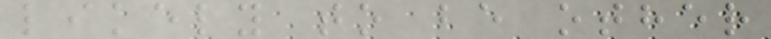likely to be other
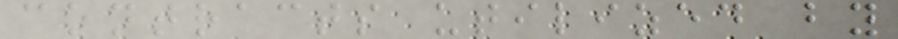contracts utilized by
